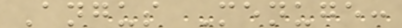Angus Menuge:
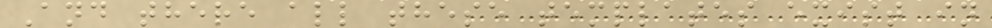And there all these templates exist in
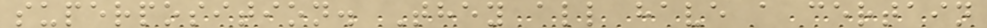superposition. They all have a certain
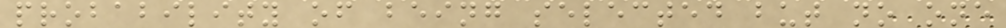probability of being selected but no one
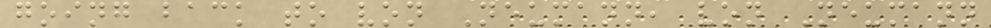going back to von Neumann, von Neumann
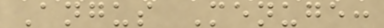Angus Menuge:
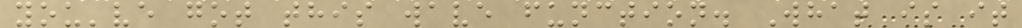you've got this wave function. What is it
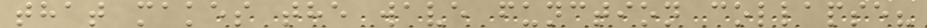that makes the wave function collapse?
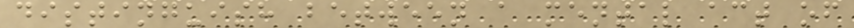distinguish between a mental act of
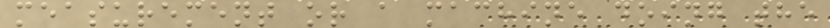measurement or a machine doing the
